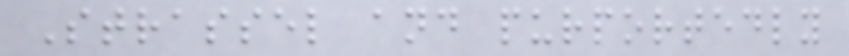Strassel and purportedly
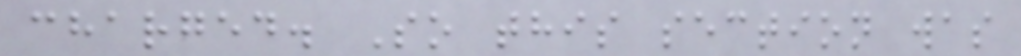charged. So this section was
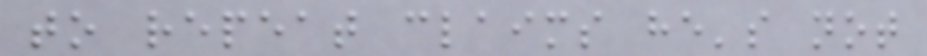to repeat claims he's not
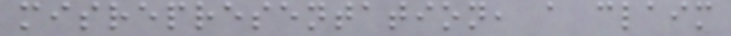misrepresentation, a claim
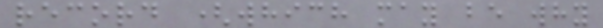record (which may be why
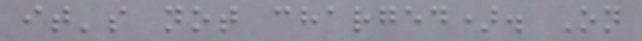it's not charged). On
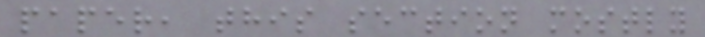paper, this section mostly
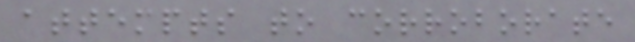attempts to corroborate
